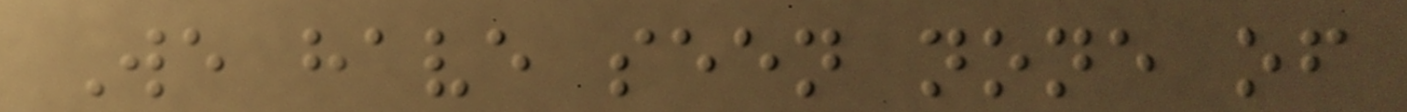We have seen none of
